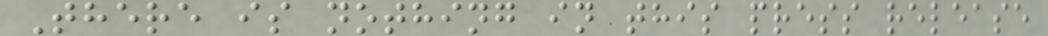There is nothing in this press release
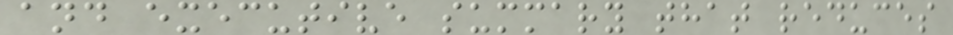and executive summary that reduces
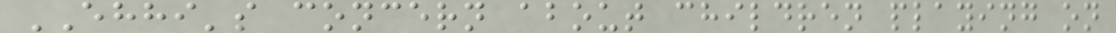EHHI's concern about children playing on
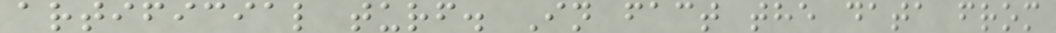artificial turf. In fact the data from
